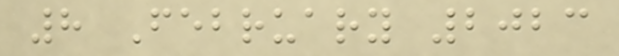8 February 2023
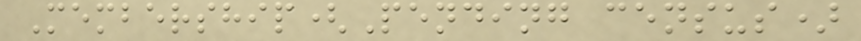Membership(Pending census)
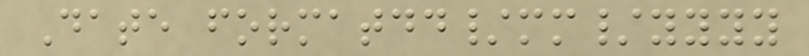Date formatdd/mm/yyyy
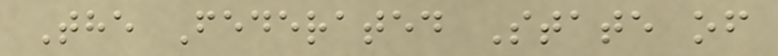The Federated State of
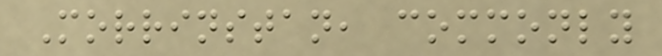Morrinstan, commonly
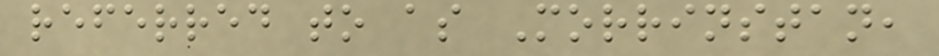referred to as Morrinstan,
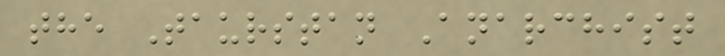the Taurstan Anarchist
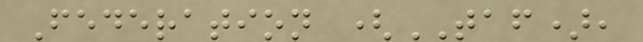Federation (TAF),
